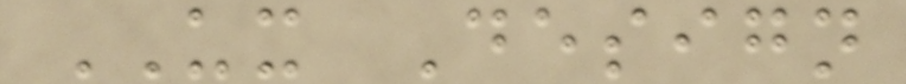UX Design
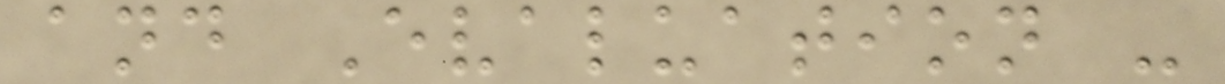and Evaluation -
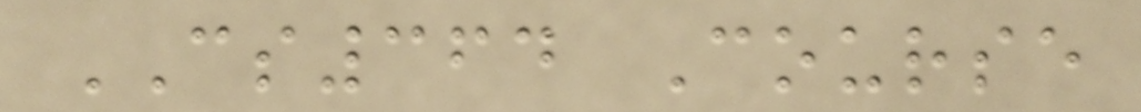CS364 Course
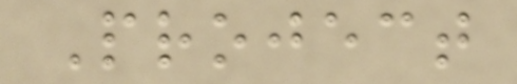Project
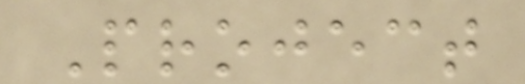Project
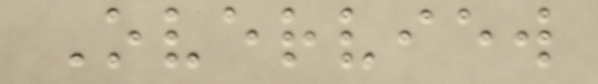Overview
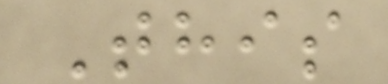This
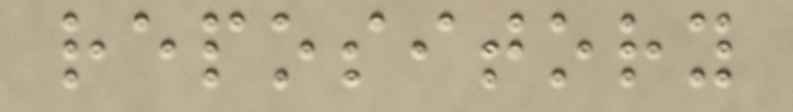repository
